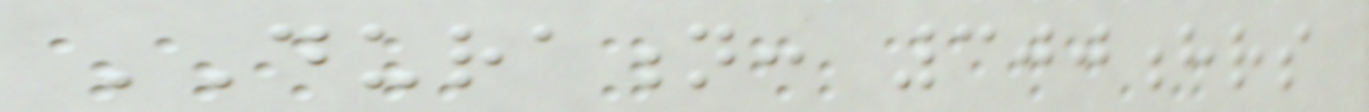DURATION: 300hrs
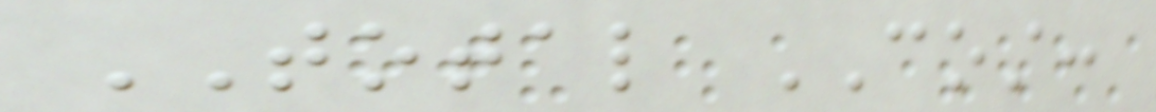TOTAL COST:
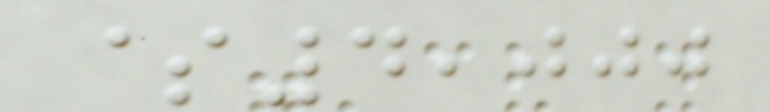$4,000
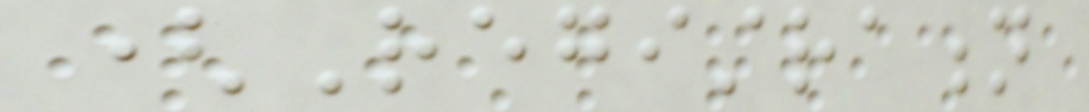(Registration
